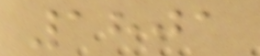1801
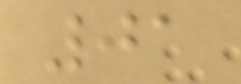01
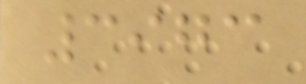3973
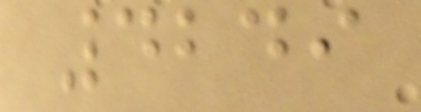4249
